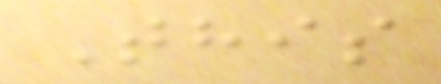This
